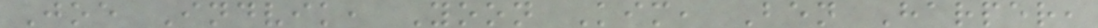Joe Indvik, Yoon Kim, Ben Harper,
